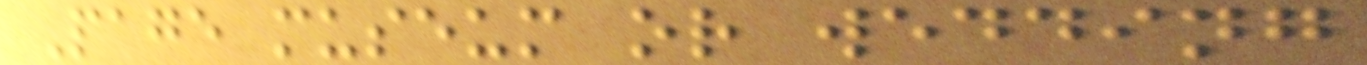Page museum or wedding
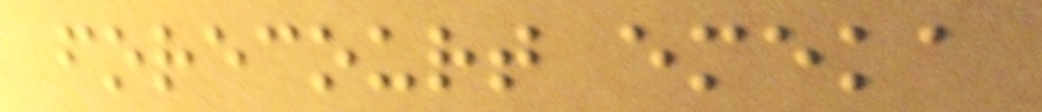forecourt emeka
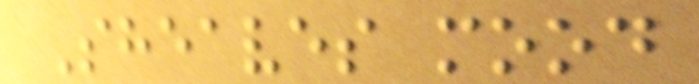Sheaves mood
